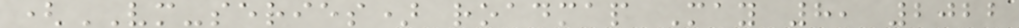(VM-series) roadmap May 8, 2022
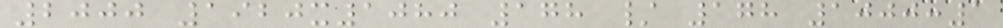2000 1920x1080 178 / 178 1000:1
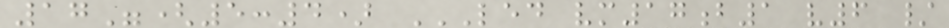17"(5:4) LED VM17B1 V6 /
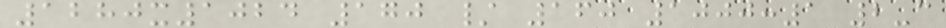1280x1024 170 / 160 1000:1 2-c
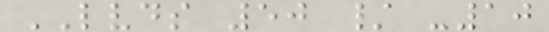LVDS 50 / -10
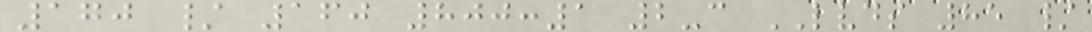170 / 160 800:1 2-c LVDS 85 /
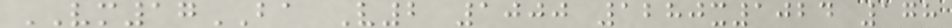VM17BA V2 1000 1280x1024 178
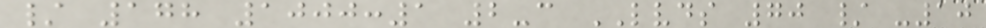/ 178 1000:1 2-c LVDS 70 / -10
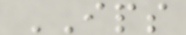IPS
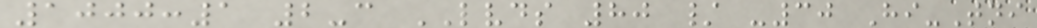1000:1 2-c LVDS 80 / -30 Hi-Tni
